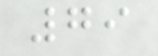79
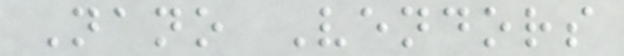Nano Vendors
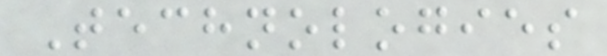Technologies
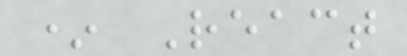* React
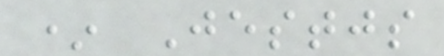* Jestjs
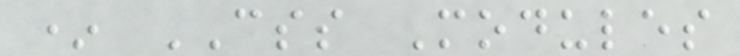* CSS Modules
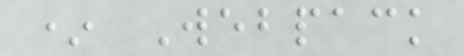* Webpack
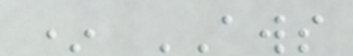* AWS
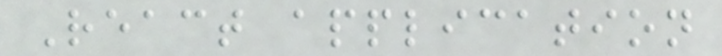React application
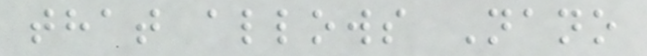that allows Nano
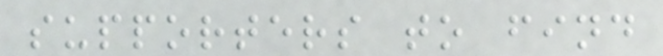supporters to find
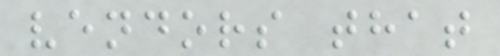vendors that
